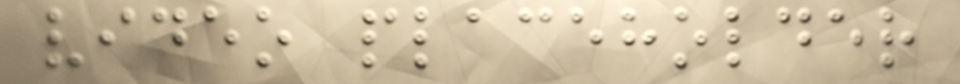video placeholder
